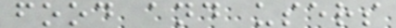food and users
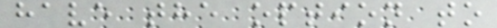have the option to
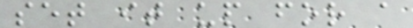set it up for a
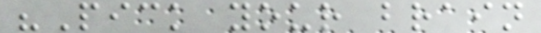"Pick your brain
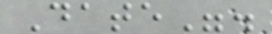Date".
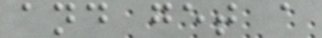and get a
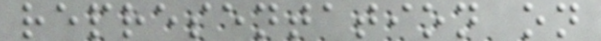representation on
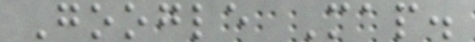Google Map.
